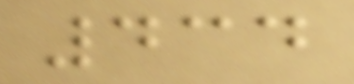434
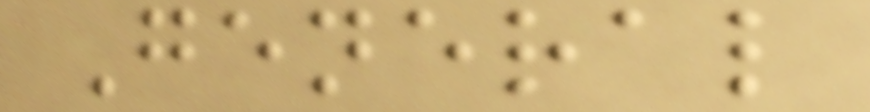General
